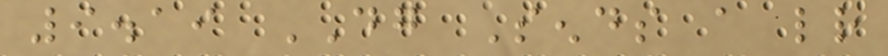9.19 DG Sends a letter
